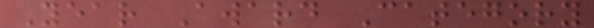Year Award Category
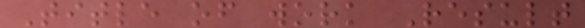Title of work Result
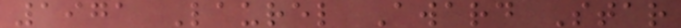1971 Laurel Award Star
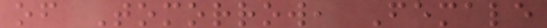of Tomorrow, Female
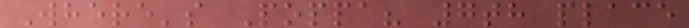Where's Poppa? 7th place
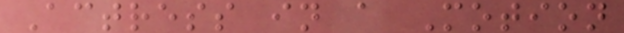Actress in a Motion
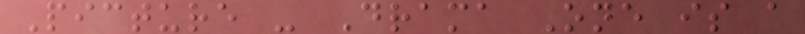Picture - Drama One is a
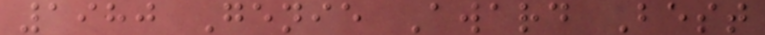1980 Genie Award Best
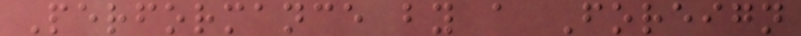Performance by a Foreign
